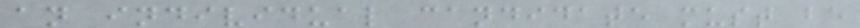an individual candidate must be
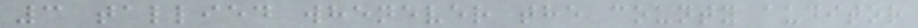3 tallied whenever the county auditor
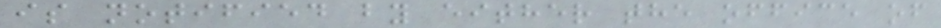is notified by either the office of
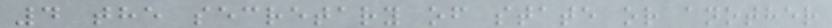4 the secretary of state or another
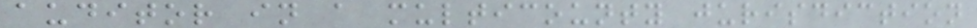auditor in a multicounty jurisdiction
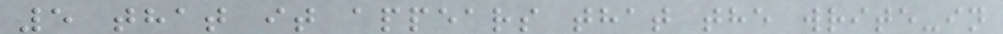5 that it appears that the write-in
